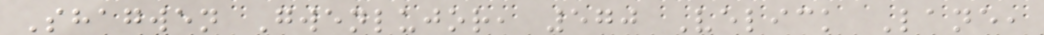Shagwen Gwenlujor, 570 Velick Lane,
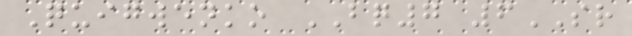Quigwenko BQ7 6SR
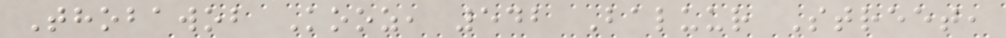Thobawob Kooz, 542 Baluur Street,
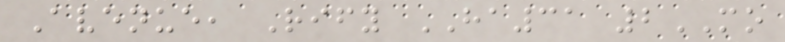Avenue, Rify HA31 2MO
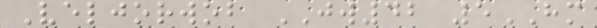Veljorwob JW42 5HM
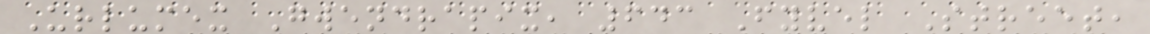Urlumex Gwendrapix, 643 Fyvel Street,
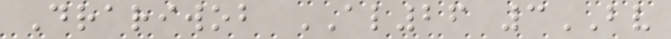Drariwob AL26 3BV
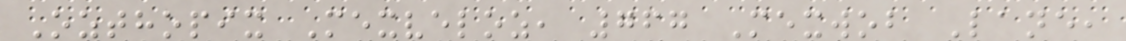Ozthopix Mexveloz, 767 Mexwob Lane,
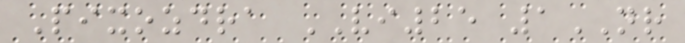Pixozdra VI25 1NR
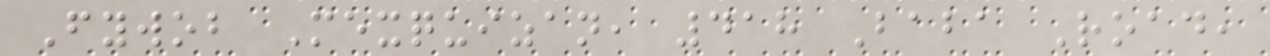Fywob Mexquizan, 418 Baba Road,
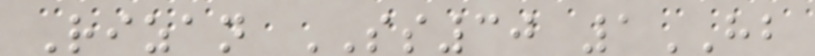Rizan SS30 1HB
